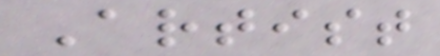Artist
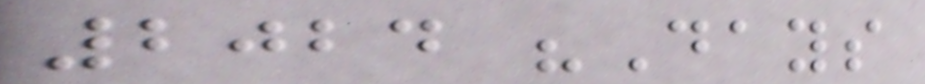2024 "Days
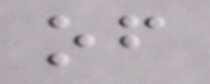of
